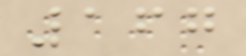167
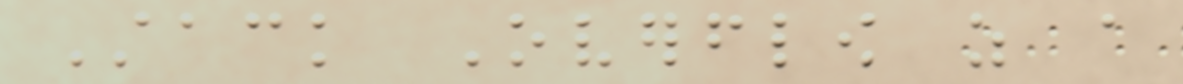Stack Overflow as a
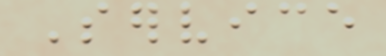Service
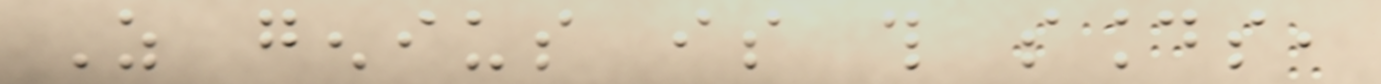As genius is this sounds,
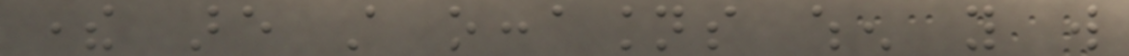there are still occasions when you will
